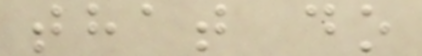that do
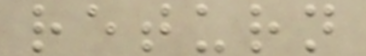return
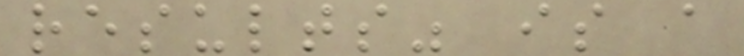results" is a
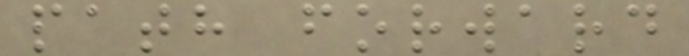path forward
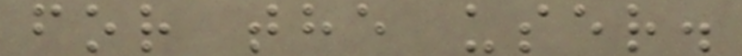for the user.
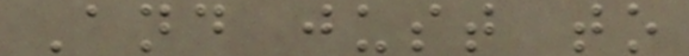And just to
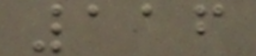116
